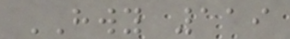HWY 119
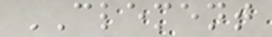CLEMENT
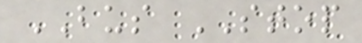BUS STOP
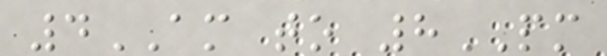4AM to 8PM
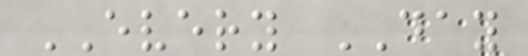EVERY DAY
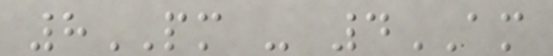8PM - 4AM
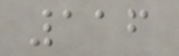116
